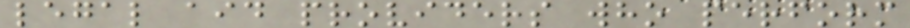legal aid providers who perform
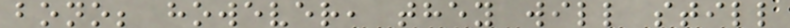bono; however, they will still
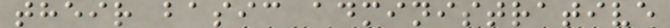their basic administrative
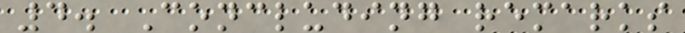4. Concluding remarks
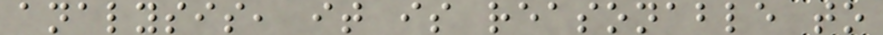analysis, it is reasonable to
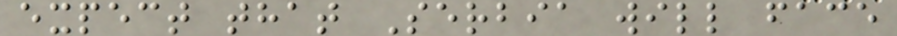expect that Serbia will face
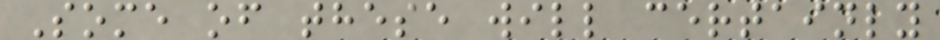Some of these will certainly
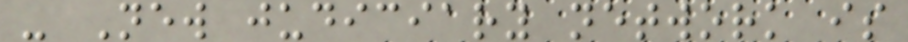- New judiciary network is
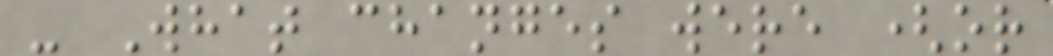- What changes were (or
